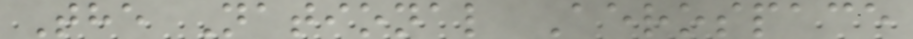The National Aerospace
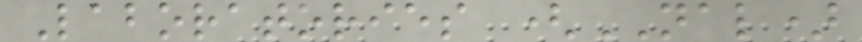Laboratories (NAL)
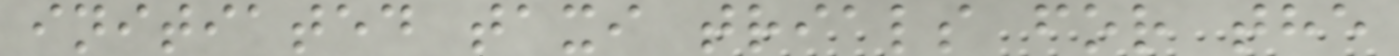initiated taxi trials for the
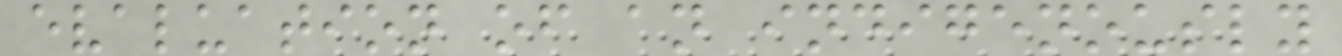evaluation of an indigenously
